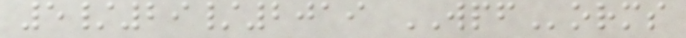5/29/2019 WPForms
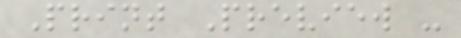Print Preview -
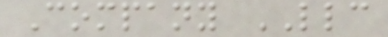Company LLC
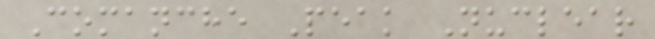Comanche Peak Nuclear
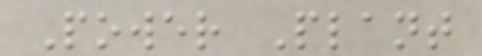Power Plant
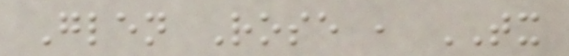Glen Rose , TX
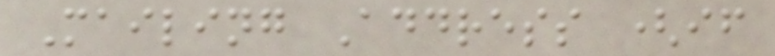Mailing Address (if
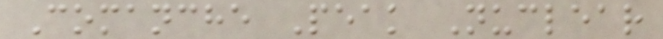Comanche Peak Nuclear
